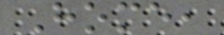Home,
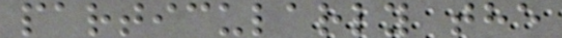particularly the
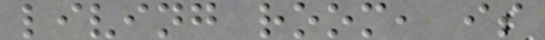living room, is
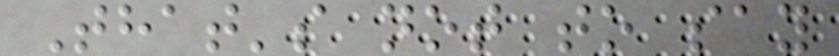That's not to say
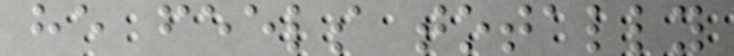he feels totally
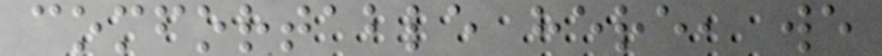comfortable here, we
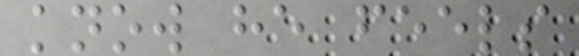know he feels
